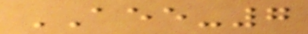AEE-7
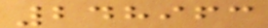248963
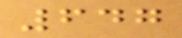647
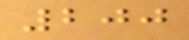200
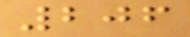206
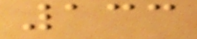133
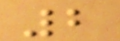2
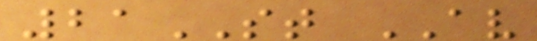21ST AV
